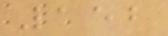152
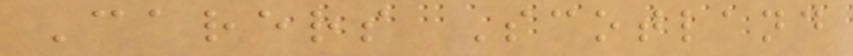Carers Scotland
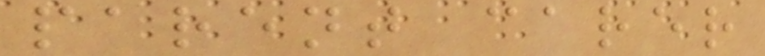parent carer
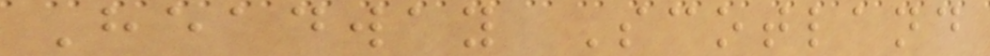Headway Scotland
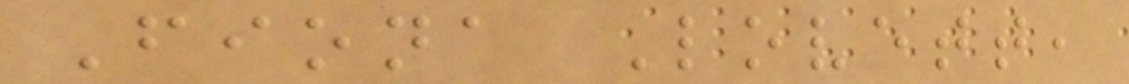Fiona Lovett,
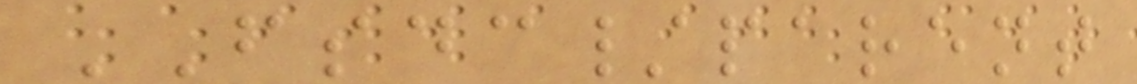FSDC/parent
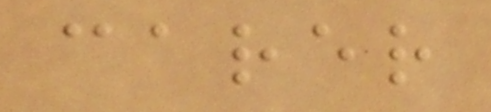carer
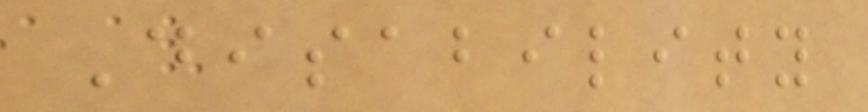Disability
